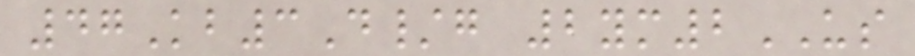47Kb3D/g 2ym2US
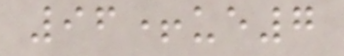96+ue7
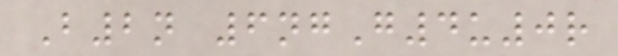B2n 6ngG4u0r
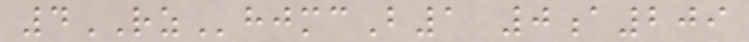4RZhjmcB1 0a209
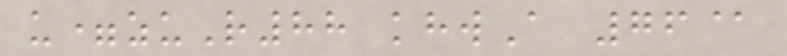u=zuR88 khwA 76@
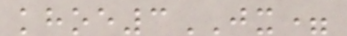khoe3JX=
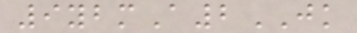9ybmA2JK
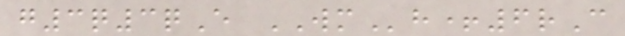g3q3qE WMh+6rC
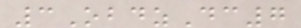3ObdzDc7
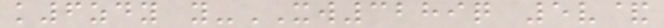k6zdy y-XW3289q 5v&
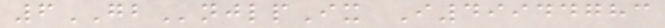6GBnjlpIx I49944783
